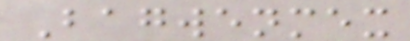Bagwenmex
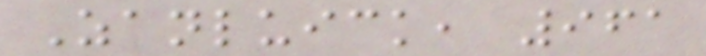Zanluick, 961
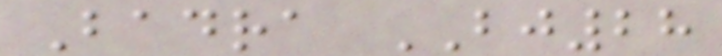Badra BJ28
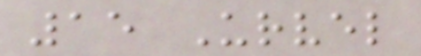15 Urvel
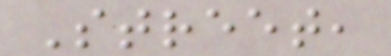Street,
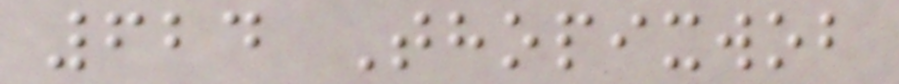624 Thopixwob
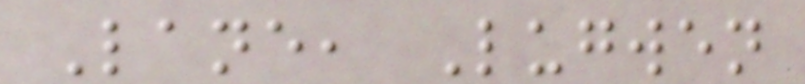Lane, Lugwen
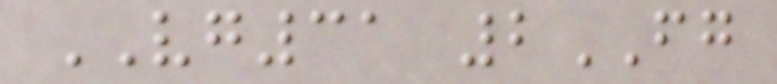VG31 2FG
